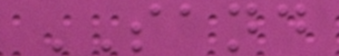SAND
